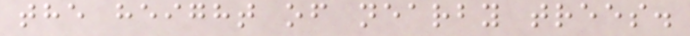the height of nearby trees.
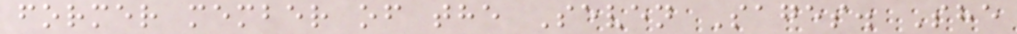former member of the Seven Sages. She
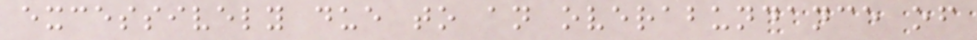excessively due to an overabundance of
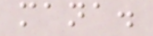mana.
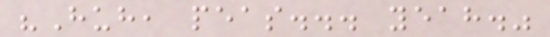"Huh, peas... yeah."
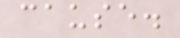cause.
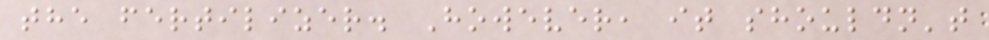the fertilizer. However, it shouldn't
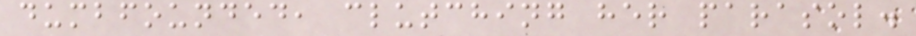dumbfounded, clutching her parasol.
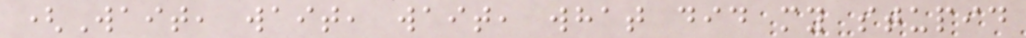(Wait, wait, wait, what did my stupid
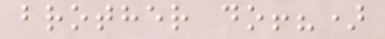brother do!?)
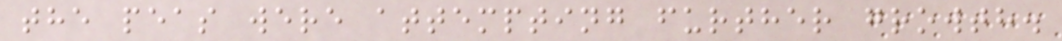the peas were attempting further growth.
